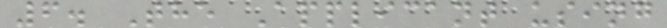6. The Applicant using
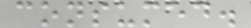consumed.
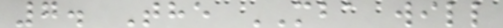7. The MBA will
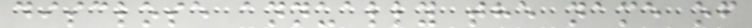disclose annually the name of
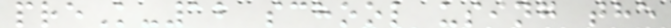preK-12 school using the
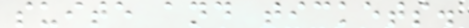suite and tickets.
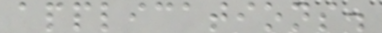applications.
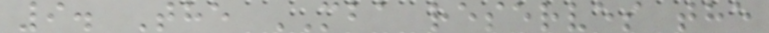9. The MBA reserves the
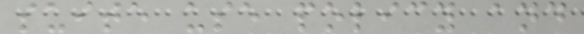suite use policy and
